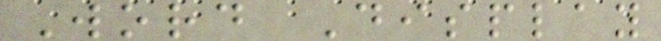Word Display
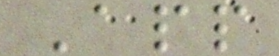App
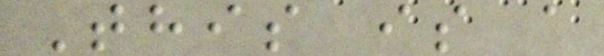This is a
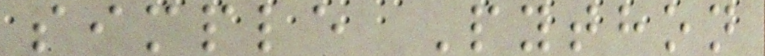simple Python
